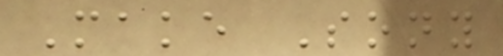Make Sony
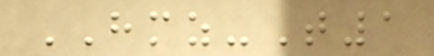HMZ-T1
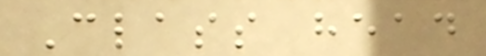Class head
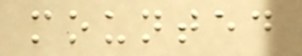mounted
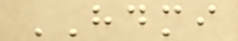HDMI
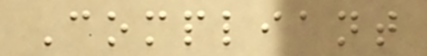Compliant
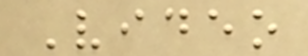Video
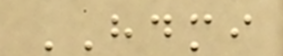HDMI
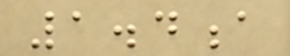1.4a
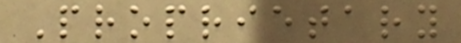Proprietary
